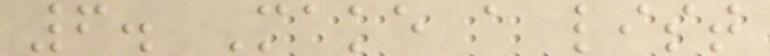6. Make a list
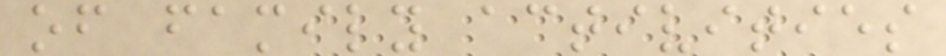of family activities
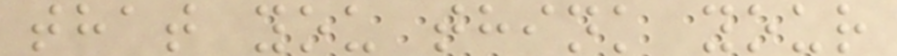that you think your
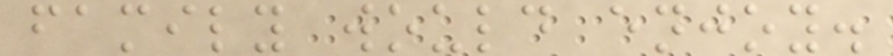family would enjoy.
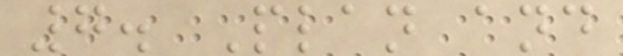7. Plan and
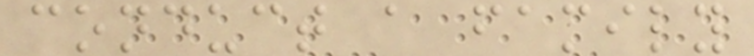conduct a family
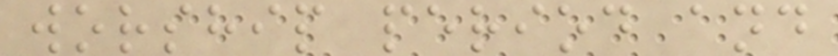worship period and
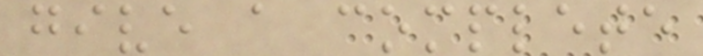give a complete
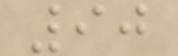90
